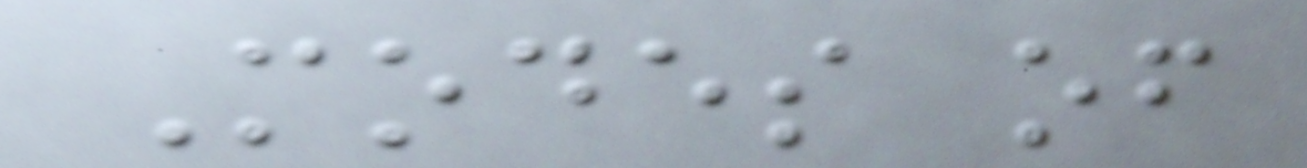Modes of
